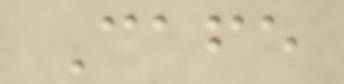Cafe
